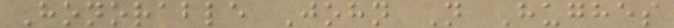Honorable John N Hughes
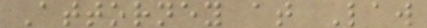Attorney at Law
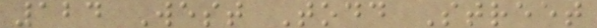124 West Todd Street
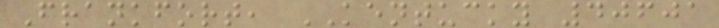Frankfort, KENTUCKY 40601
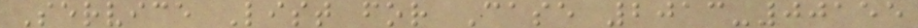Service List for Case 2013-00155
